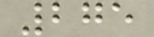275
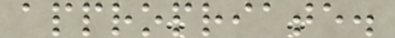appropriate.
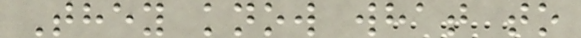They know what to
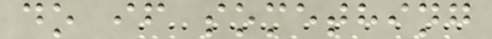do if something
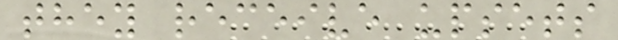they receive upsets
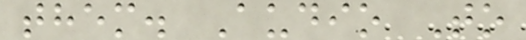them. Audio To
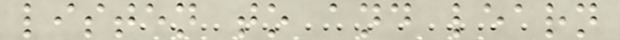listen to and learn
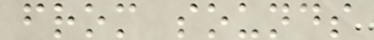from sounds
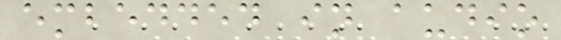embedded in audio
